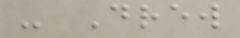- Drew
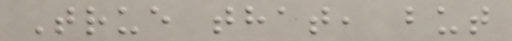True that, but
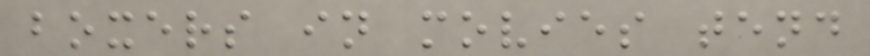boxers in movies tend
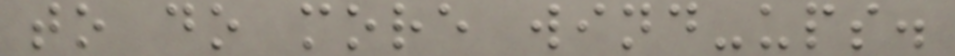to do more wind-ups.
